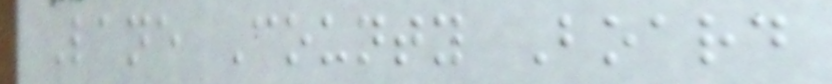Lane County Board
